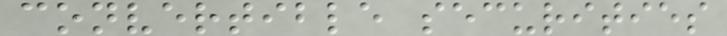convertible securities
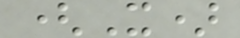(X)
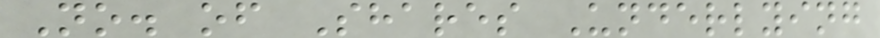No. of Shares Underlying
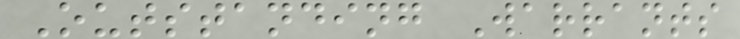Outstanding Warrants
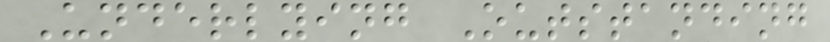Underlying Outstanding
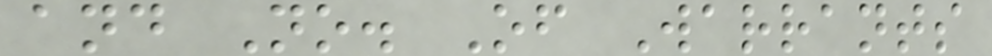and No. Of Warrants
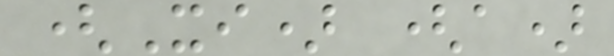(Xi) (a)
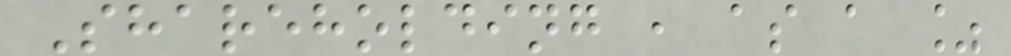Shareholding , as a %
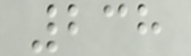238
